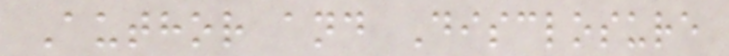Author and Disclosure
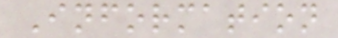Information
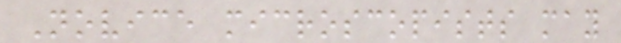Novice microscopists may
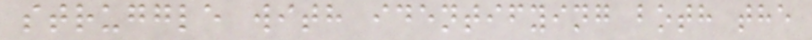struggle with identifying both the
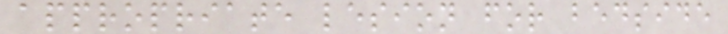appropriate lesion for bedside
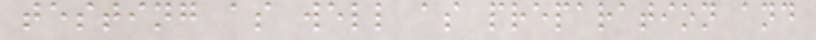testing as well as preparation and
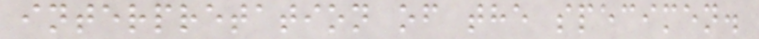interpretation of the specimen.
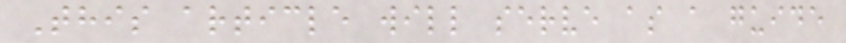This article will serve as a guide
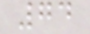74
